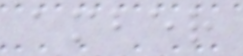amber
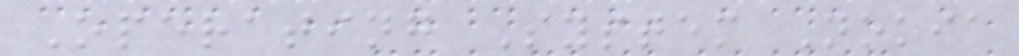Operating System Nokia
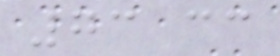73 cc
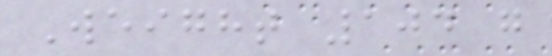Weight 104 g
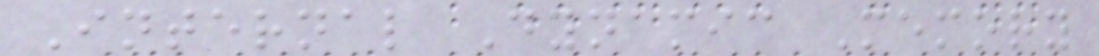Internal Dynamic Memory
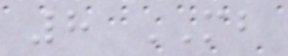8 MB
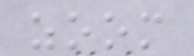zoom
